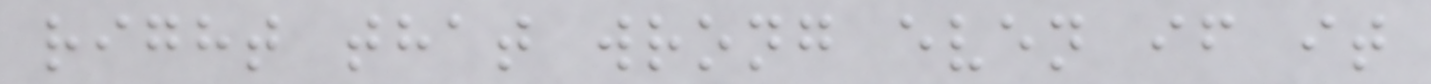right that wrong even if it
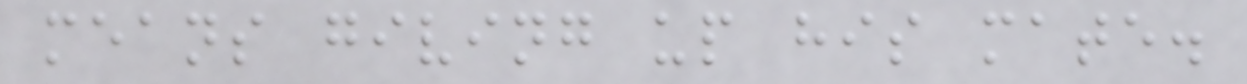means giving up his mate.
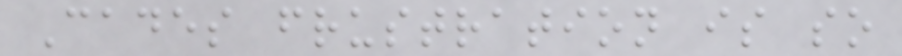Cades frustration is so
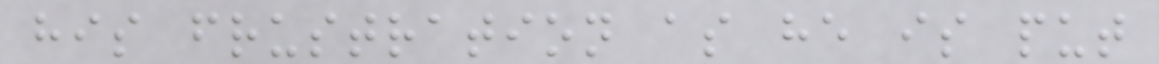his frustration as he is put
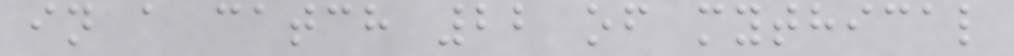in a catch 22 of mythical
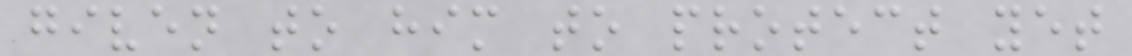given to him to protect yet
